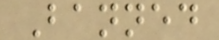Banned
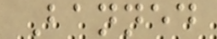Banned
